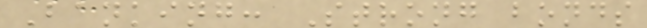Banking: Strong bonds
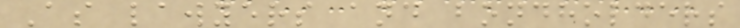As lawyers and bondholders
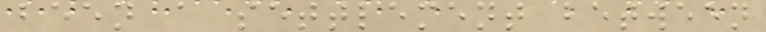been a settlement between
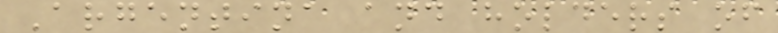Argentina and holders of
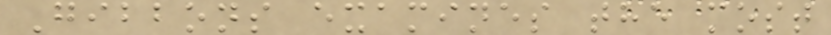Gibbons examines the most
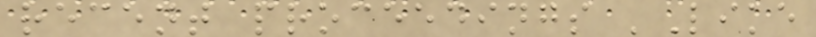recent proceedings 'Like
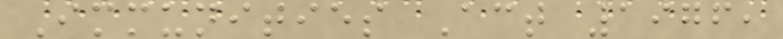Immunities Act 1976,
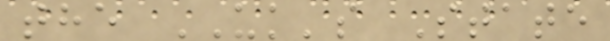the UK's State
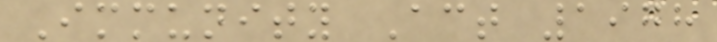Immunity Act 1978
